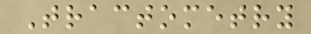Tractometry
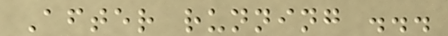After running ...
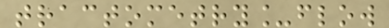tractometry_flow
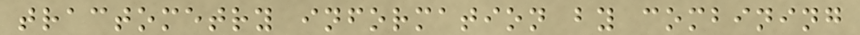tractometry information by combining
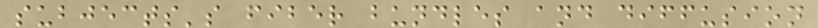subjects's fiber bundles and diffusion
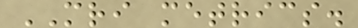MRI metrics.
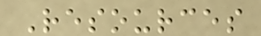Resources
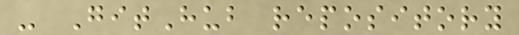- GitHub repository
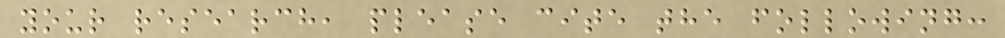your research, please cite the following:
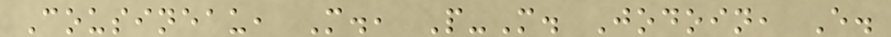Cousineau, M., P-M. Jodoin, E.
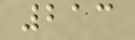213
